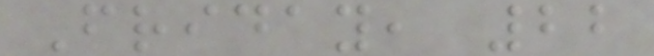Friday, 22
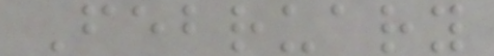February
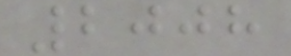2008
